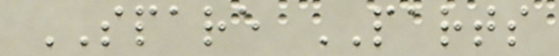SPARE PARTS
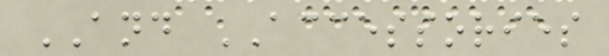AND ACCESSORIES
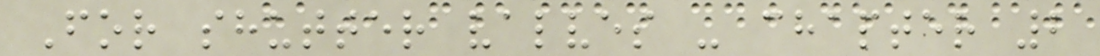For shutter valves - chapter 2
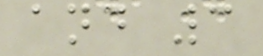and 3
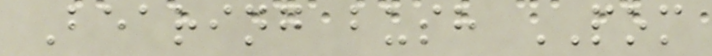Bearing bush POM
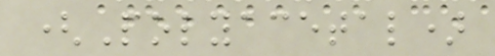(Polyacetal)
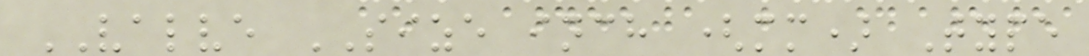VALVE SIZE inch (mm) Type
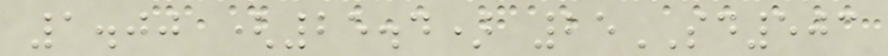1.00 (25.4) 25SD503
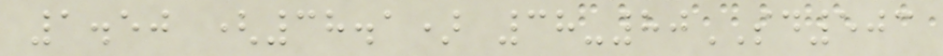1.50 (38.1) 38-80SD503
